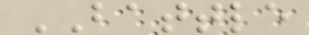BATTLE
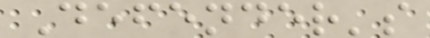Defender's
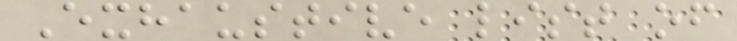Exhaustive list of
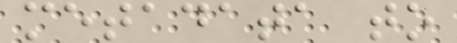metadata to
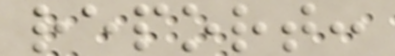report:
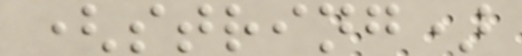(string)
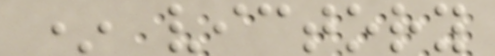* victory
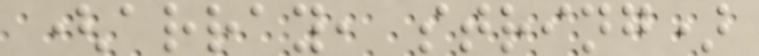(array, string)
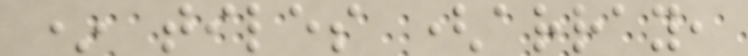* tiles (array,
